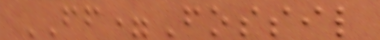FF=Fossil
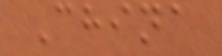China
